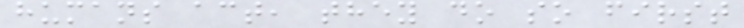humans act, they do so first
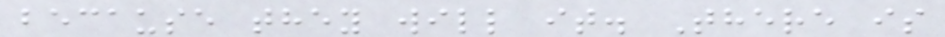because they will it. There is
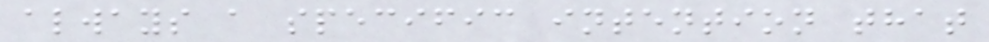always a specific intention that
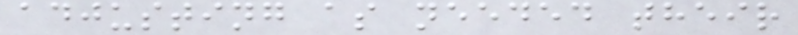adjusting as needed their
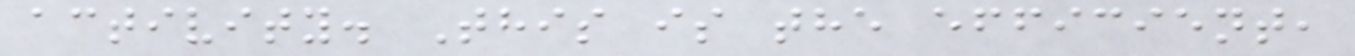activity. This is the efficient,
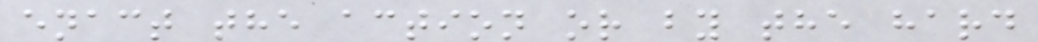enact the action or by the hard
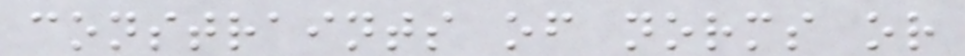constraints of norms or
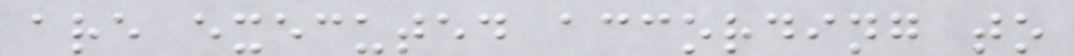are executed according to
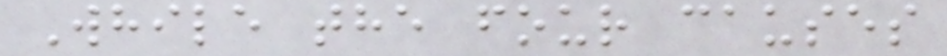While the four causes
